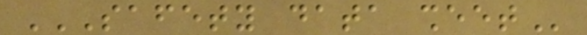SAFETY DATA SHEET
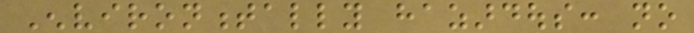Environmentally hazardous: no
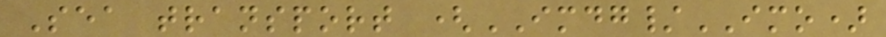Sea transport (IMDG/IMO)
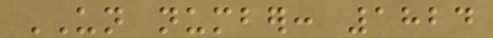UN number: 1824
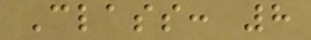Class: 8
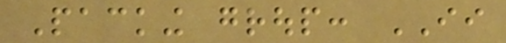Packing group: II
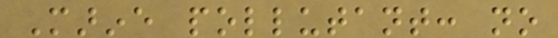Marine pollutant: no
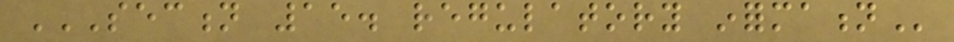SECTION 15. REGULATORY INFORMATION
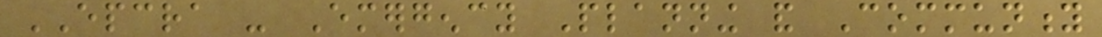EPCRA - Emergency Planning and Community
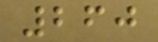260
